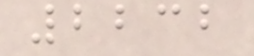2232
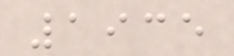1935
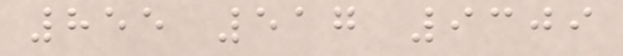855 517 9309
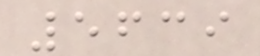5639
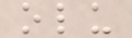olu
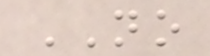NO
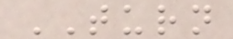TURN
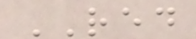RED
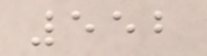552
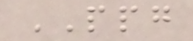PPG
